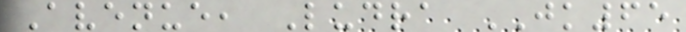Avenue, Ludra JK65
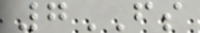7FS
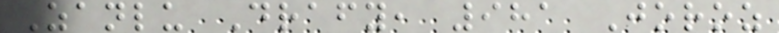Zanlu Drafy, 981 Joroz
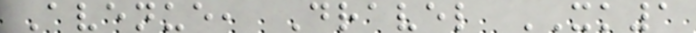Avenue, Dravel XK1
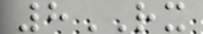8RX
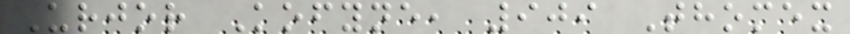Urjor Kofyne, 909 Thomex
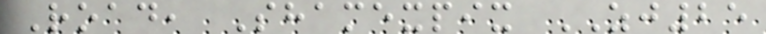Road, Shamexpix ZJ25
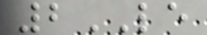2LE
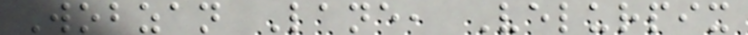Wobzan Lane, Velurpix
